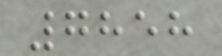7858
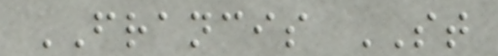FRANCIS ST
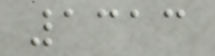1313
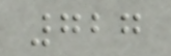727
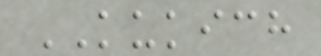KUKICH
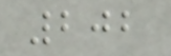202
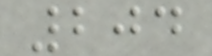204
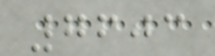7603
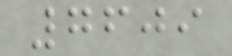7609
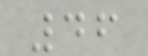46
